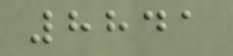8841
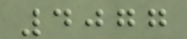4077
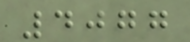4077
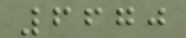6670
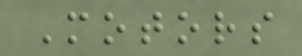Motors
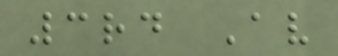3rd Av
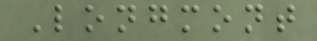Longmont
